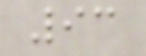93
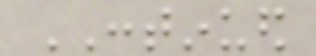CONTINUED
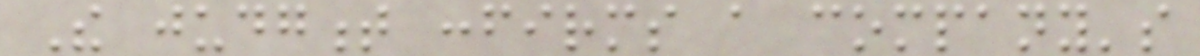The judgment confirms a company's
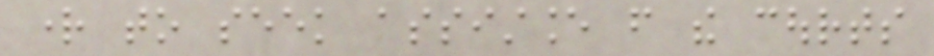right to seek assistance from the courts
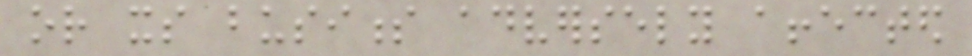or its business adversely affected
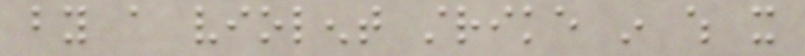by a violent strike in which it
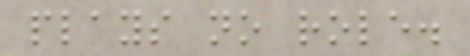plays no role.
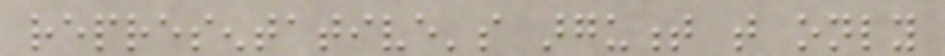representative's argument that only
